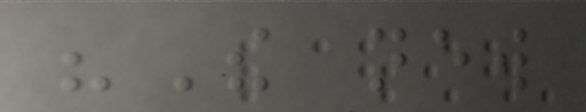"The new
